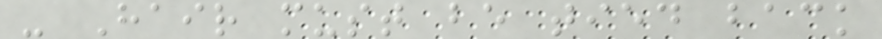- Hair must be tied back
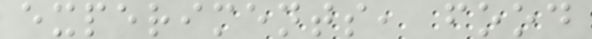experiments, food
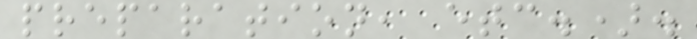preparation, etc.).
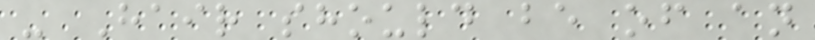- Hair should be of an
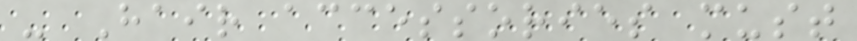- Hair accessories must
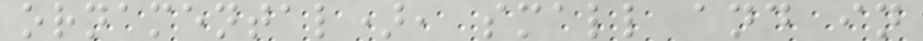ornamental), small and in
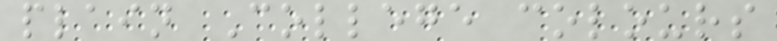plain College colours
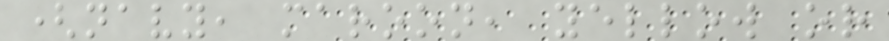(navy, maroon, yellow or
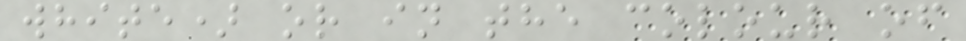white) or in the colour of
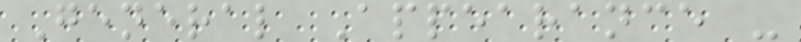General Appearance -
